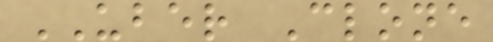UBER Clone
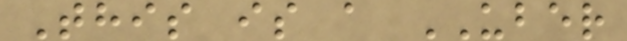This is a UBER
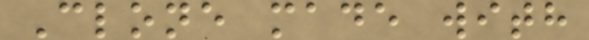Clone made with
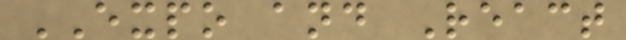EXPO and React
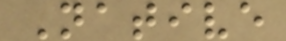Native
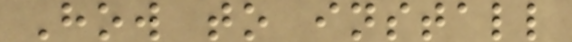How to install
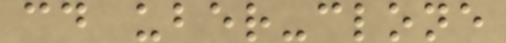cd uber-clone
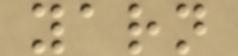yarn
